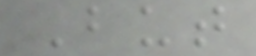But
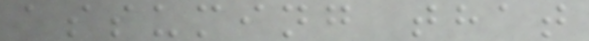assuming that
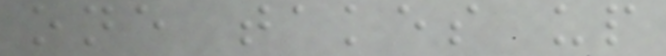one takes up
